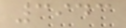3943
